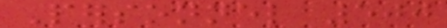Personnel 500
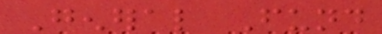General Fund
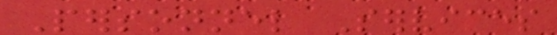Personnel Services
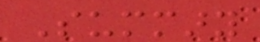Summary
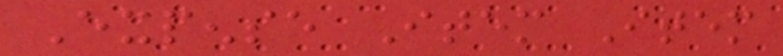Expense Item Item
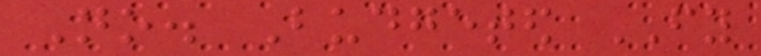No. Budgeted FY
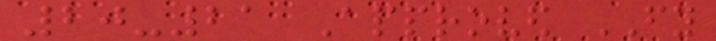20-21 Approved FY
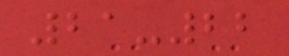21-22
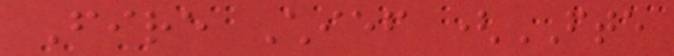Fire Chief (FTE
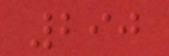290
